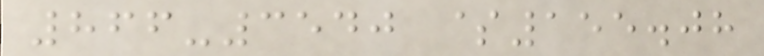866-3540 $155.08
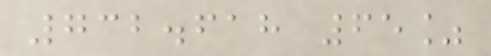732.618 65%
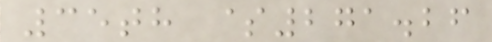35th $271.26
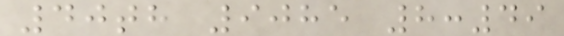40th 9085 8:49
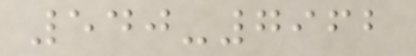540-7962
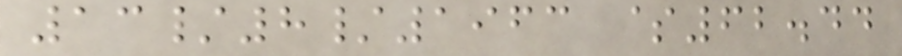13/8/1963 $62.44
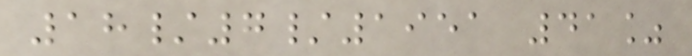18/7/1951 41%
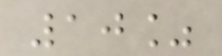10%
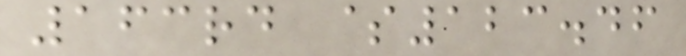163rd $123.46
